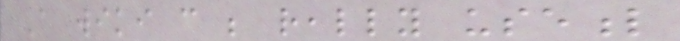A wiki can be really useful
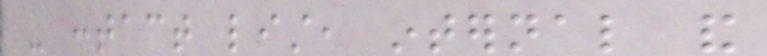- contact list, internal and
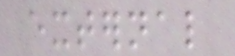external
